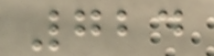724
